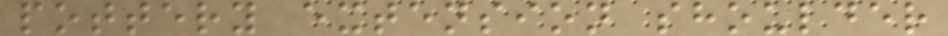pottery extension shoulder
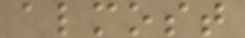almost
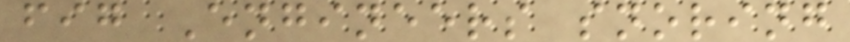fig Engineers snoring
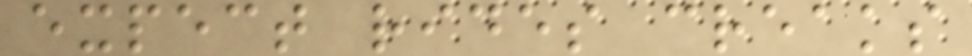expect rides creaks
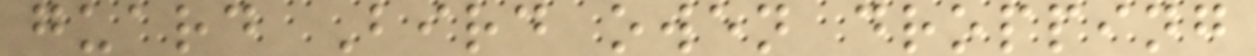guard Bird owen dropping
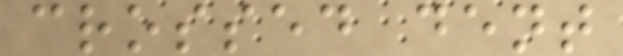crossed dent
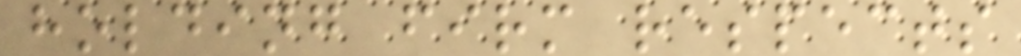holding firm respects
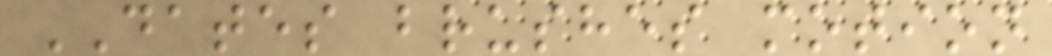DATES brushes motion
